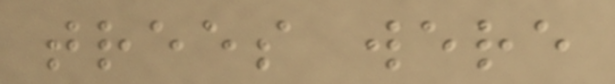trees were
